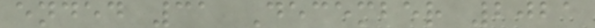ended 31 December 2021
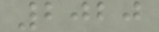2020
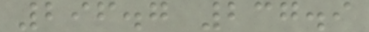296.7 237.9
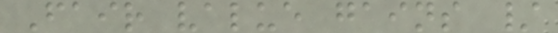Fair value gains /
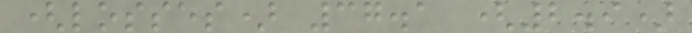(losses) 37.1 (2.9)
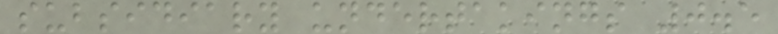subsidiary undertakings 0.5
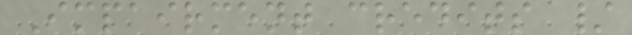Impairment credits /
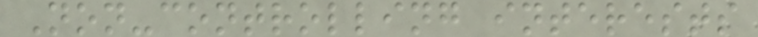Non-controlling interests
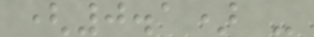(0.1) -
